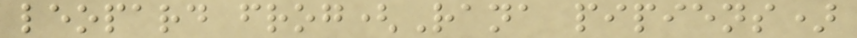leopard frog(Rana pipiens)
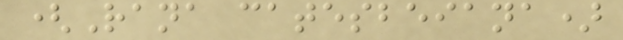(Rana catesbeiana)
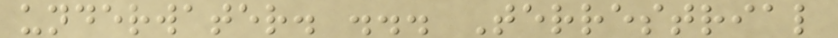underwater. ... Terrestrial
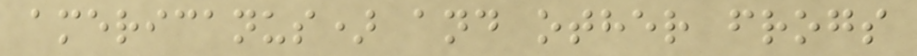americanus) and other frogs
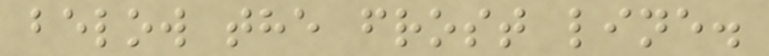below the frost line.
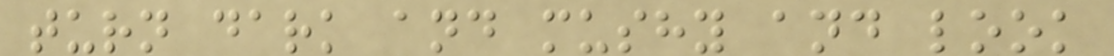turn dark and mushy and look
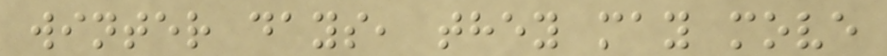winter days, they may move
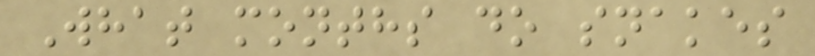What months do snakes
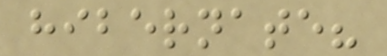hibernate?
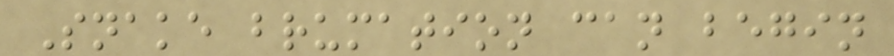Snake brumation can begin
